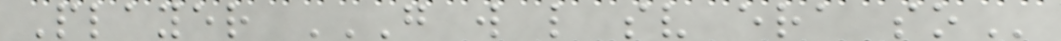Player G W L SV ERA SO
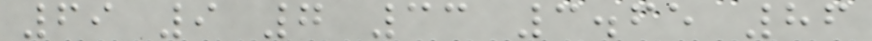69 9 7 33 3.65 86
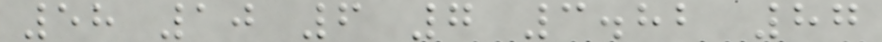58 10 6 7 3.82 87
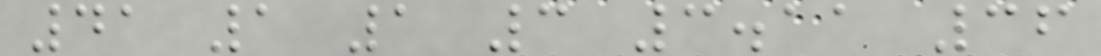41 1 1 3 3.11 36
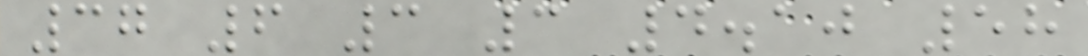37 6 3 3 4.10 58
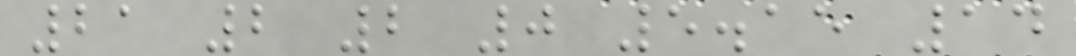21 2 2 0 5.15 14
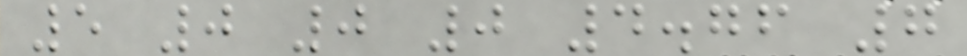5 0 0 0 4.76 7
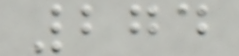274
